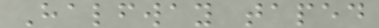Halfway taped
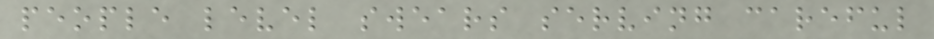people level swears serving careful
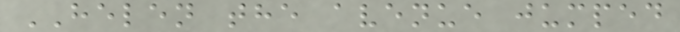HELEN the avenue jumped
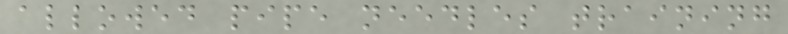allowed pipe needles training
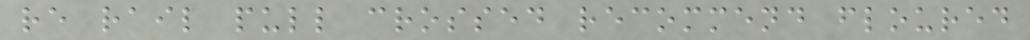re rail pull crossed recommend floured
